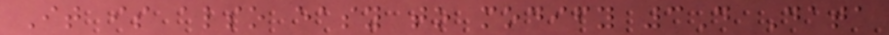It is also easy to modify 3D Data
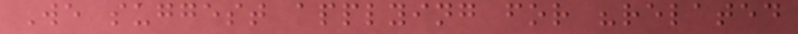We suggest applying for "related
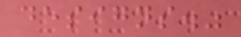designs."
